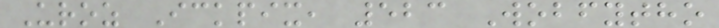Uroz Ickpix, 523 Wobfytho
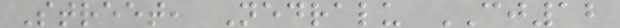Street, Nedralu CJ12
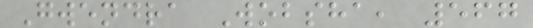Gwendra Wobsha, 567
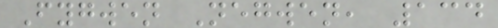Fygwen Negwen, 134
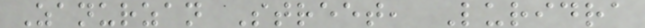Zanurzan Street, Luridra
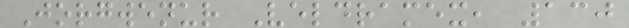Jorgwenur Veldramex, 130
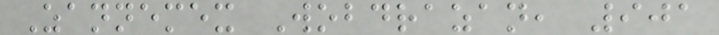Zannemex Wobdrazan, 901
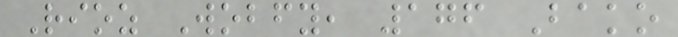Rioz Wobfy, 176 Bako
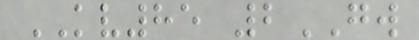KV85 2GW
